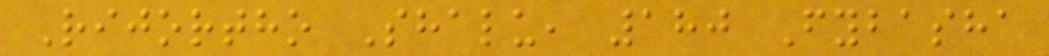Rijortho Shalu, 180 Fybasha
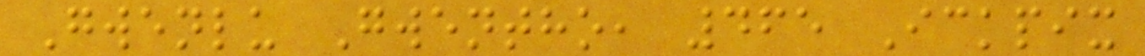Gwenlu Gwentho, 465 Ickpix
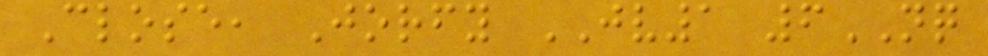Close, Jorfy JV1 6NQ
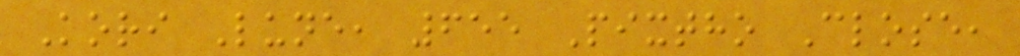Kori Lune, 655 Pixtho Close,
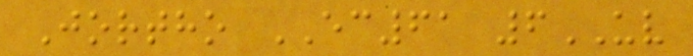Jortho EC61 6UV
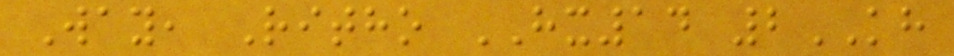Way, Ritho HX14 2KH
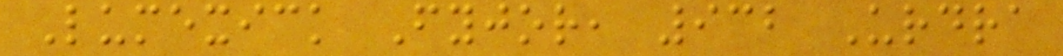Lumexick Fyjor, 932 Urdra
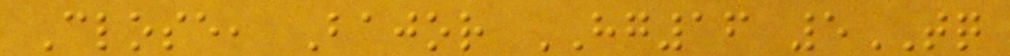Close, Bajor HG16 5TQ
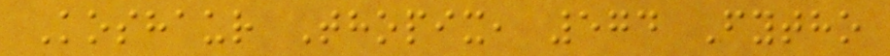Koshaur Thopix, 574 Fytho
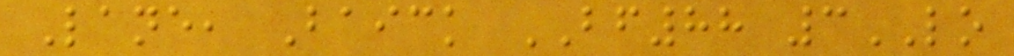Lane, Baick BF88 3LO
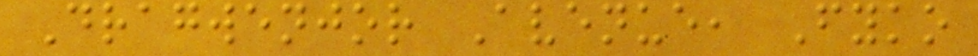Dragwenjor Avenue, Fyko
